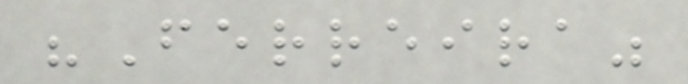"Ferreira"
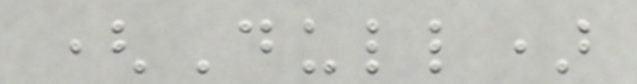(Dull)
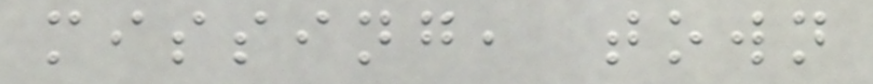missing, town
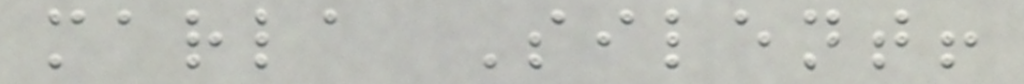marla Silent!
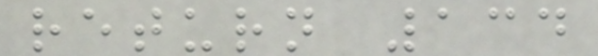return 134
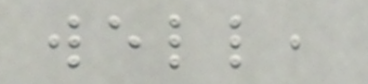well,
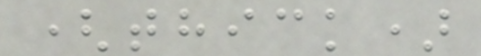(thick)
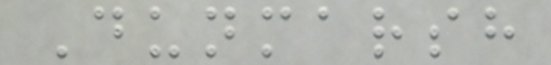Dunmarsh
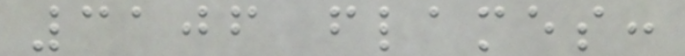3106 flames:
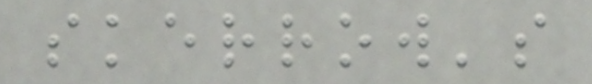skerrow's
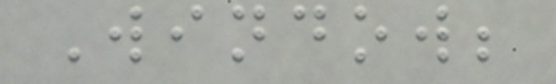Window;
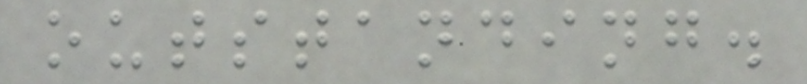outstanding.
